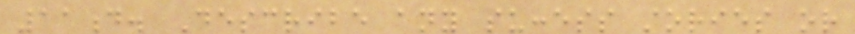11d. Describe any success stories or
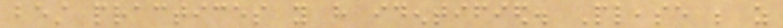best practices you have identified. Please be as
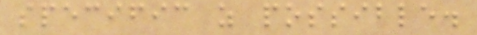specific as possible.
